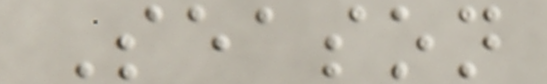Season
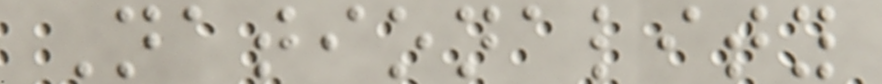Nationality
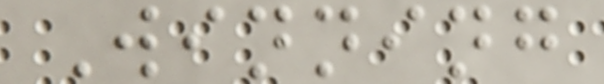Winning
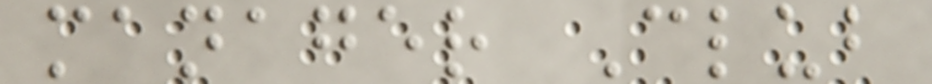manager Club
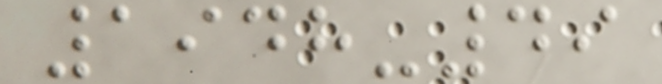1948-49
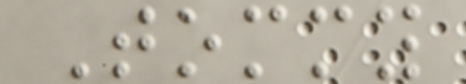Tommy
